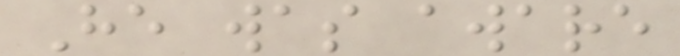He was aware
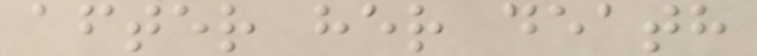after her death
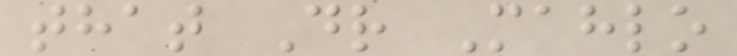that Dr Mahlo
